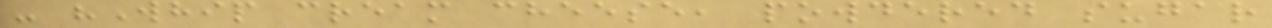- "Whip cream cheese, powdered sugar
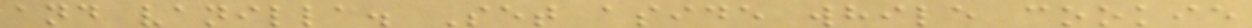and vanilla. Set aside while cookie
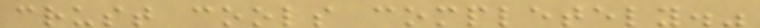crust cools completely."
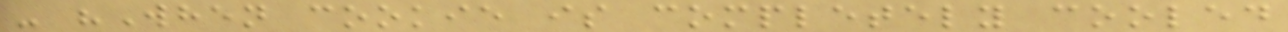- "When cookie is completely cooled
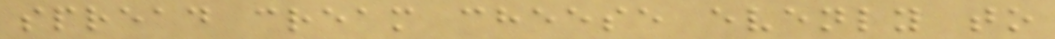spread cream cheese evenly to
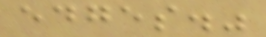edges."
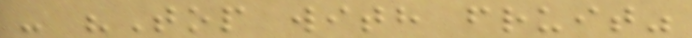- "Top with fruit"
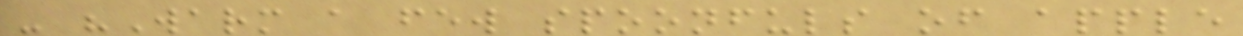- "Warm a few spoonfuls of apple
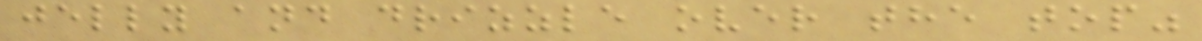jelly and drizzle over the top"
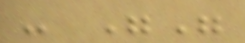- ""
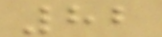82
